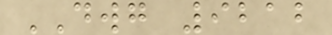DWG 9212
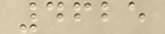4625
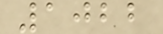1022
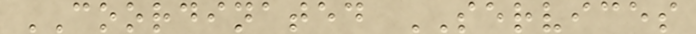COORDINATED SERVICES
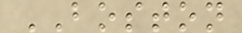BOSTON
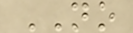NO
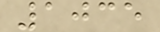1035
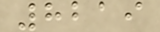8219
